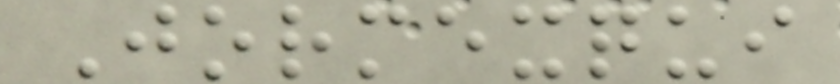Jormexqui
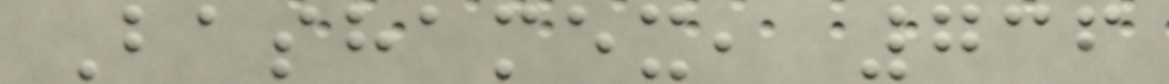Bashamex, 736
